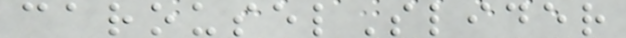carouselSlider
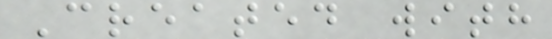Created with
